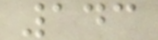143
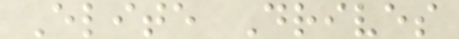Elite Drives
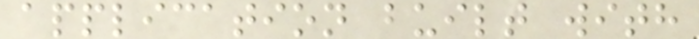application built with
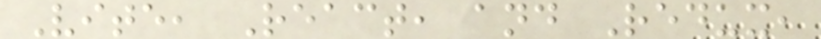Vite, React, and Redux,
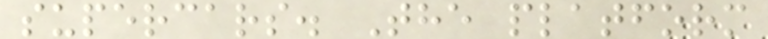supercars. The platform
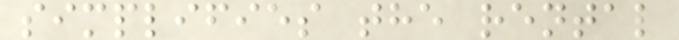simplifies the rental
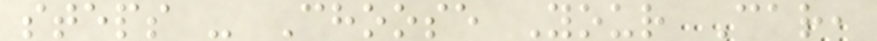steps - Choose Your Car,
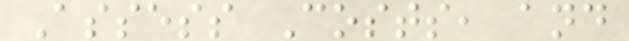Assess Costs, and
